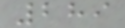289
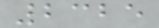2325
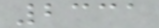2331
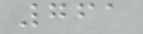761
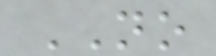NO
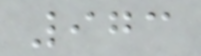973
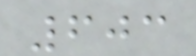603
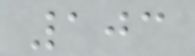103
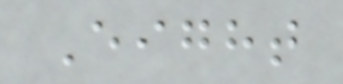Eight
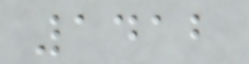1412
